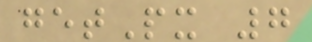getPx 7
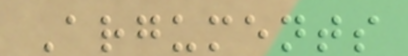Arguments
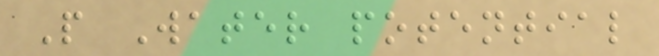P Water potential
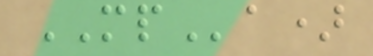MPa)
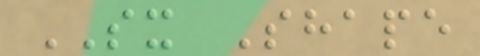SX Shape
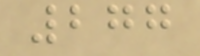277
